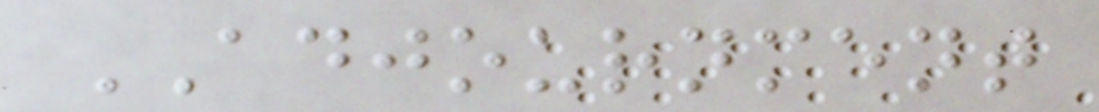ADJOURNMENT
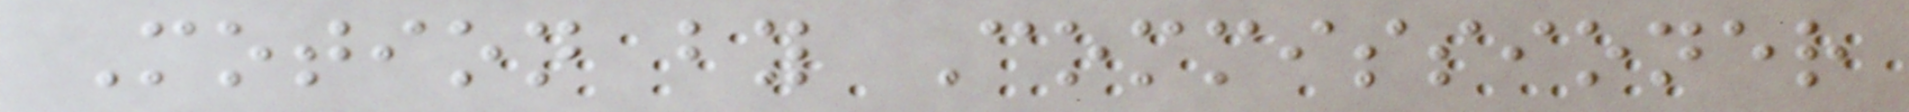Motion by Commissioner
